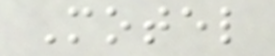Motel
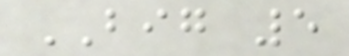BIG 5
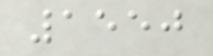1550
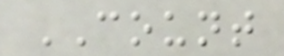COUNT
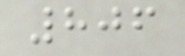806
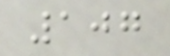107
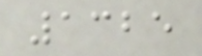1325
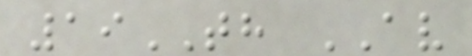19TH AV
